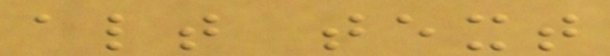alt text
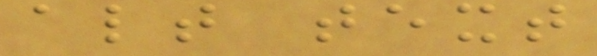alt text
